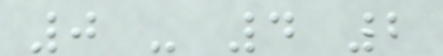0 - 4 2
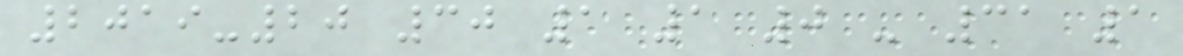2019-20 30 1 1 0 - 31 1
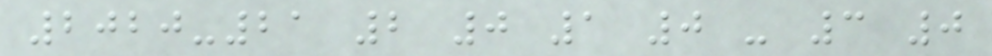2020-21 2 0 1 0 - 3 0
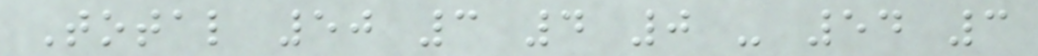Total 50 3 4 0 - 54 3
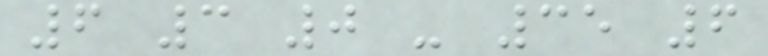6 3 0 - 35 6
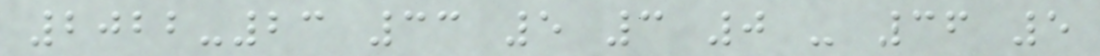2022-23 33 5 3 0 - 36 5
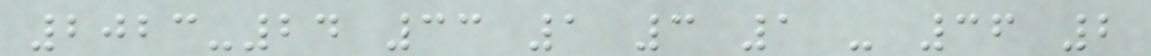2023-24 33 1 3 1 - 36 2
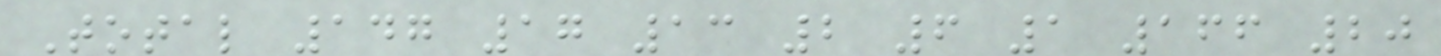Total 147 17 13 2 6 1 166 20
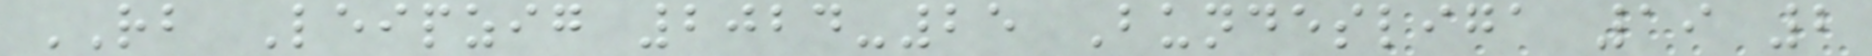RB Leipzig 2024-25 Bundesliga 19 2
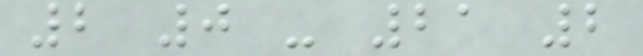2 0 - 21 2
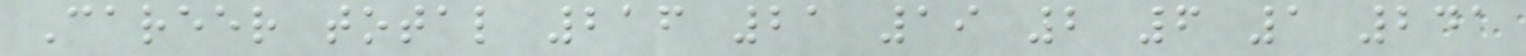Career total 216 21 19 2 6 1 241
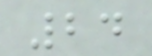24
